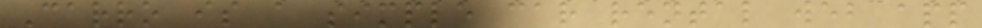Carro is a simple car rental web app
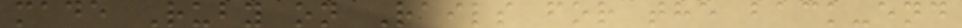made Ruby on Rails for the back-end
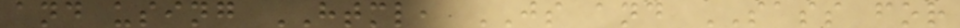and using HTML, JS and SASS for
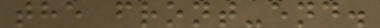the front-end.
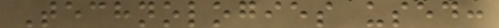Technologies used:
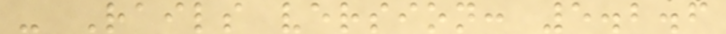- Rails version: 5.2.6
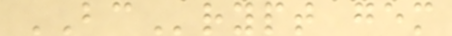BCrypt gem
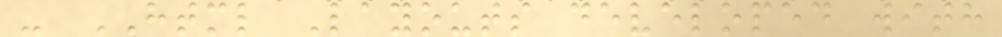- HTML Layouts developed with
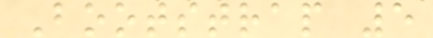Bootstrap 5
